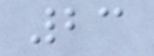23
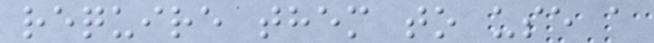require them to use a
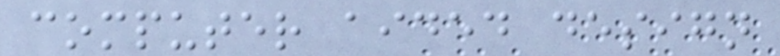computer aided design
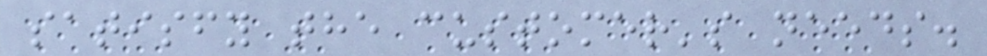satisfy the customer's needs.
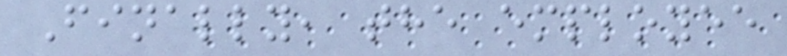Finally, the employee
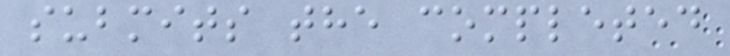submits the completed
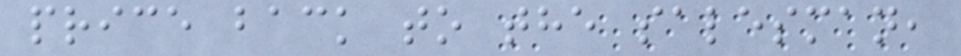price back to the salesman,
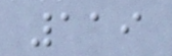119
